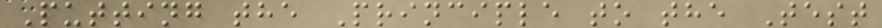Putting the Principle to the Test
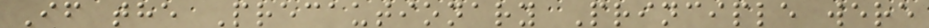If the Precautionary Principle were
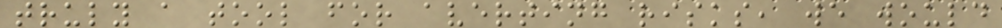truly a tool for averting risks, we would
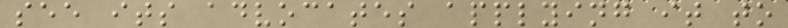see its advocates applying it to
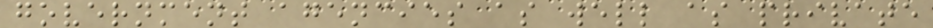government agencies as well as private
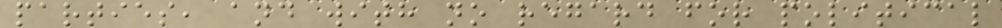parties, and with no regard for political
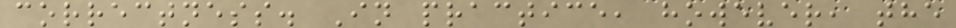correctness. In practice, however, the
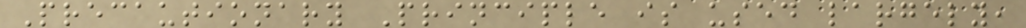Precautionary Principle is used largely,
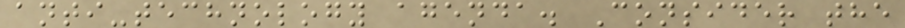anti-technology agenda. Consider the
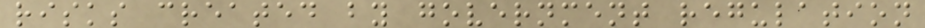risks created by government regulation
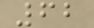62
